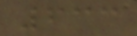633
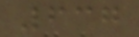637
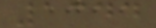1344
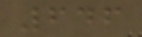646
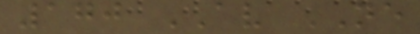170 AV NE
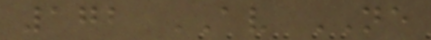172 AV NE
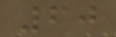60
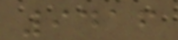9416
